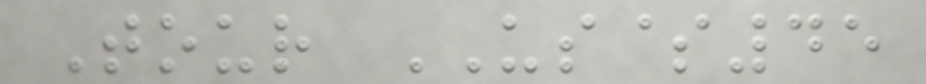Tour US$45
